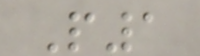P1
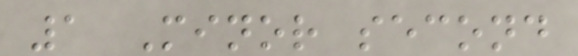1 Minor second
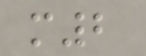m2
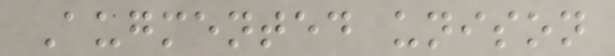Augmented unison
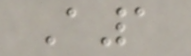A1
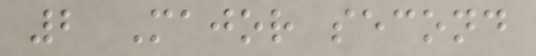2 Major second
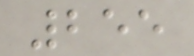255
